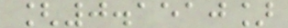[0.1510]
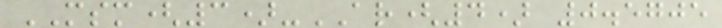MSM(3)-AR(4) 0.5705
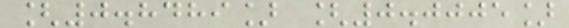[0.8489] [0.0005]
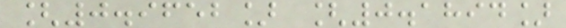[0.9652] [0.1894]
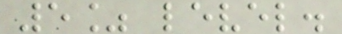5% level.
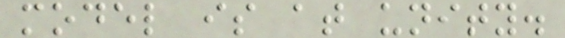model is at unity.
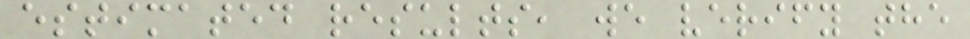estimated results, we verify the
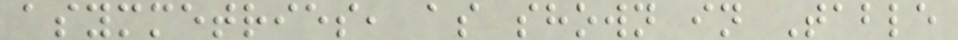asymmetries, as shown in Table
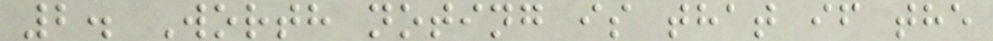2. Worth noting is that if the
